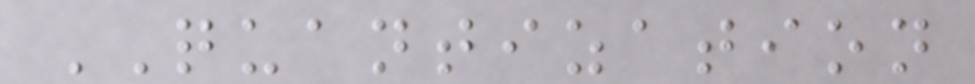QUANTIZATION
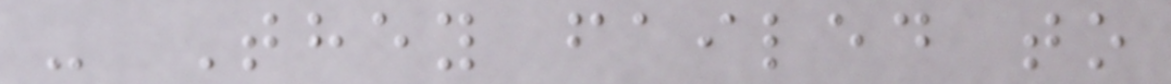- They failed to
